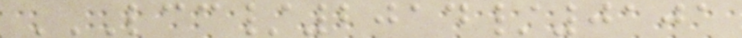LCC/2014/0101
